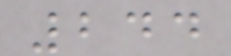244
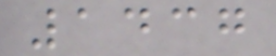1437
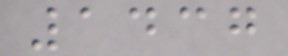1437
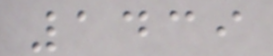1439
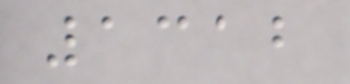1312
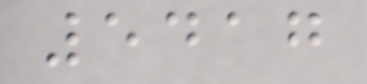5417
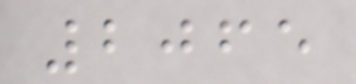2065
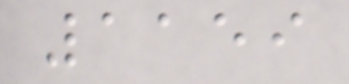1159
